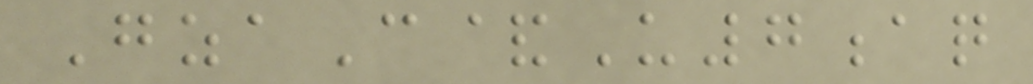GzaC&U7aq
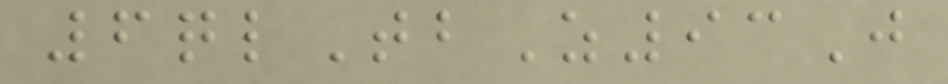6qlTbZ93J
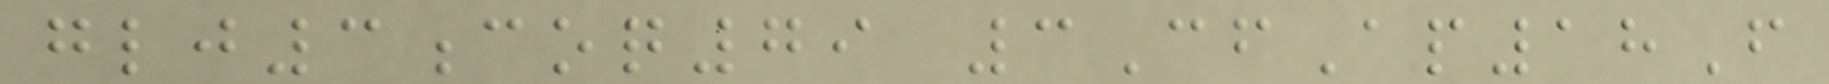glj3coq79 3CfAp18F
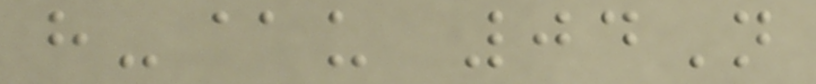h-@u 04N
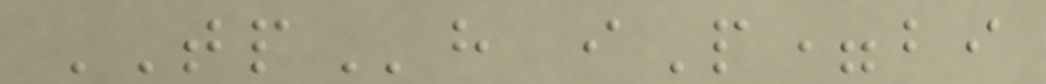TPh iP=bi
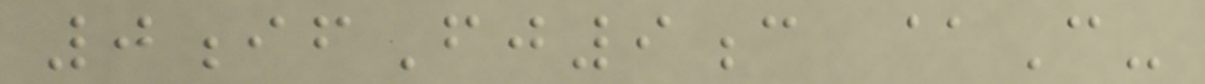0ifFj9c @C-
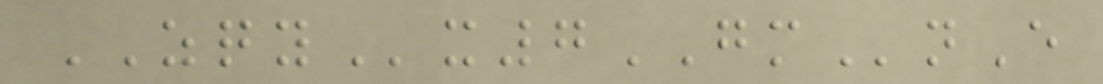ZQYx7GMnE
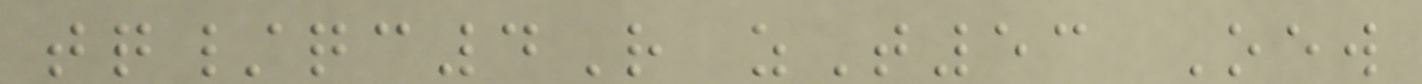tq/qc4R zT53 Oew
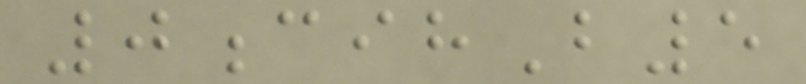0cihB5
